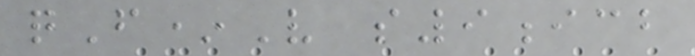qF*V s9icb
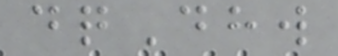dqDhw
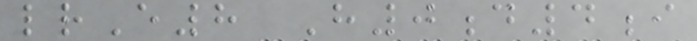lrE8 H0d4i
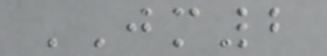JM2
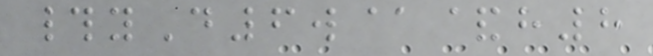#yD6w@&h8
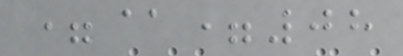=@=08
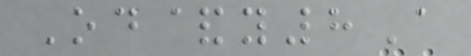Od&y8A
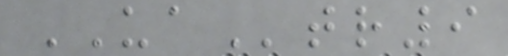UAtr9
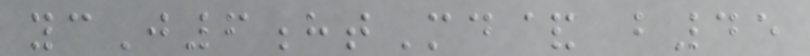ycJ6htMd& b45
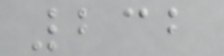232
